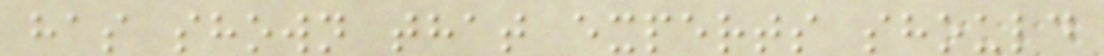has shown that experts should
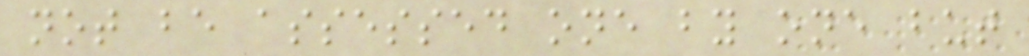not be assessed one by one but
